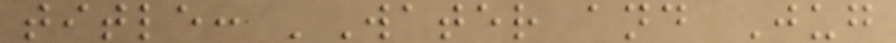title: 'Water and Jug
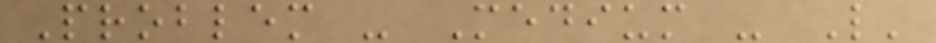Problem - Medium - L'
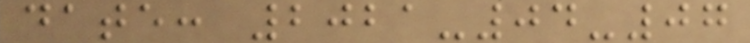date: 2021-04-07
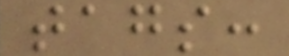tags:
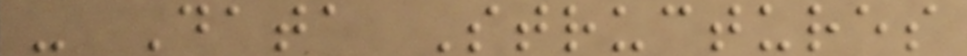- Data Structures
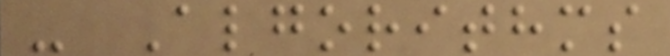- Algorithms
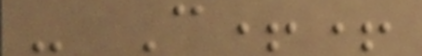- C++
